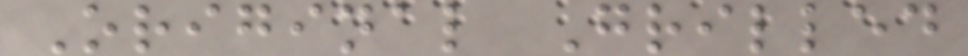Original Grilled
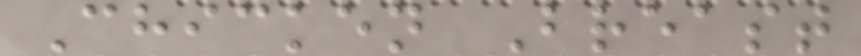Chicken Breast
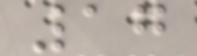17
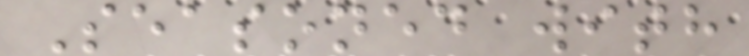Seasoned with
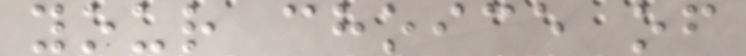your choice of
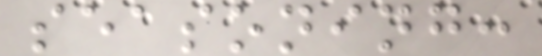seasoning:
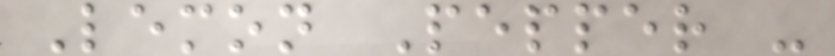Lemon Pepper -
